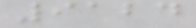9124
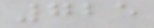725
